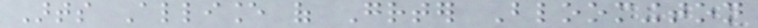Arts Alliance of Greater Bloomington
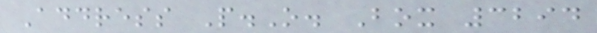Address P.O. Box 3294
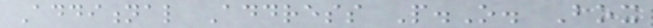Additional Address P.O. Box
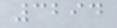3294
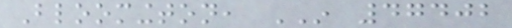Bloomington, IN 47402
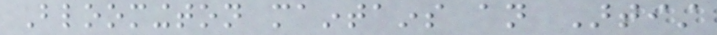Bloomington maintains an Artist
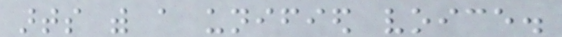arts with a unified voice.
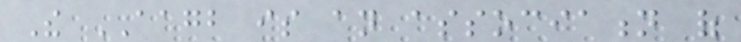The AAGB is an association of
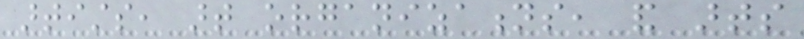artists, art organizations, and arts
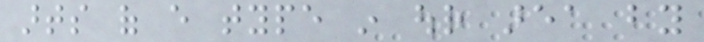arts of every type in our area by
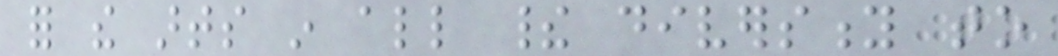for the arts in all their diversity to
